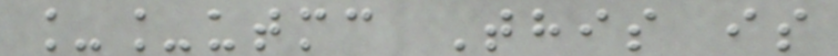__utmc This is
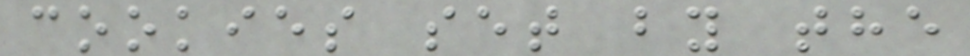cookies set by the
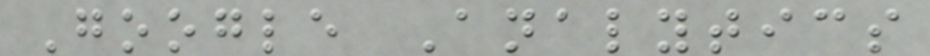Google Analytics
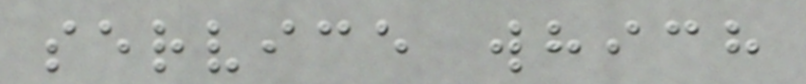service which
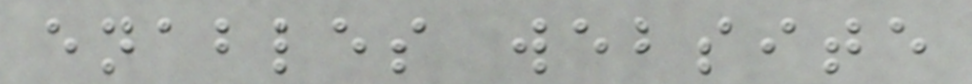enables website
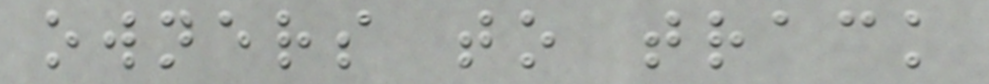owners to track
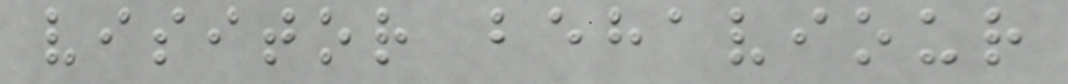visitor behaviour
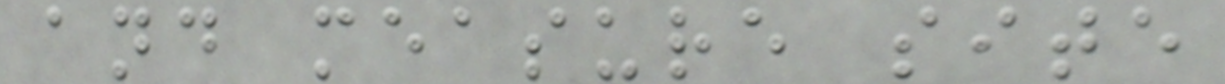and measure site
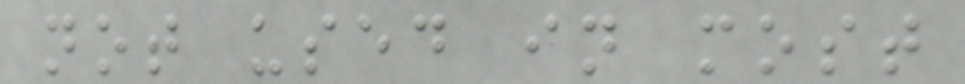not used in most
